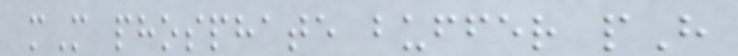mM phosphate buffer pH
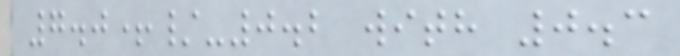7.0+/-0.2 with 0.3
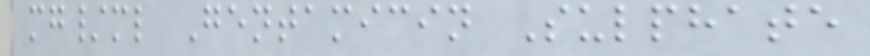mg/ml Gentamicin Sulphate
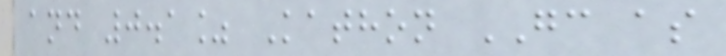and 0.1% Kathon GC as
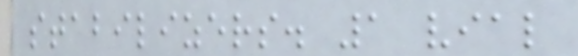stabilizers. 1 vial
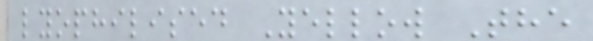lyophilised Yellow The
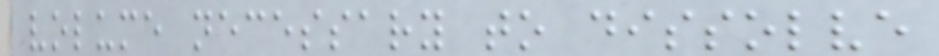volume necessary to dissolve
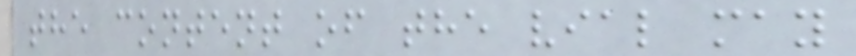the content of the vial may
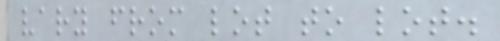vary from lot to lot.
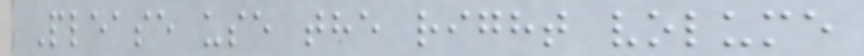Please use the right volume
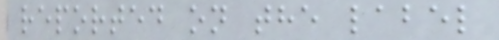reported on the label
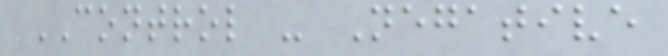CONTROL - Negative
